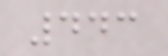443
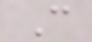C
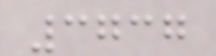3737
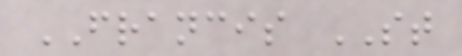FRANCIS ST
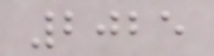2025
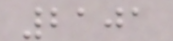2101
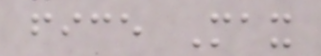fice Max
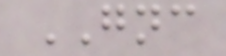GNC
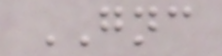GNC
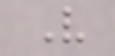V
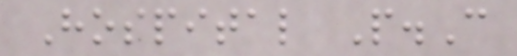Hospital P.C
